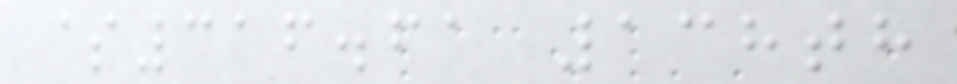$316.61 138th
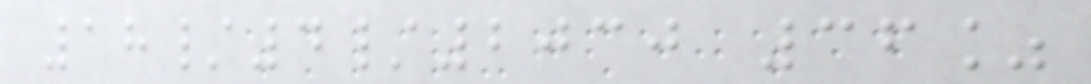18/4/2030 36%
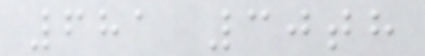681 30th
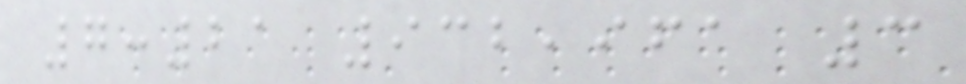7:21 932,961 3
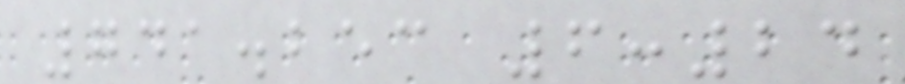741.253 6:24
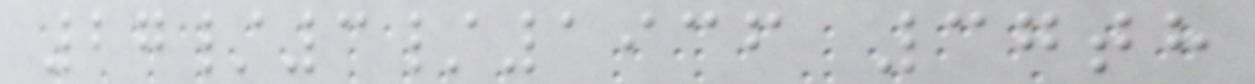27/3/1936 37th
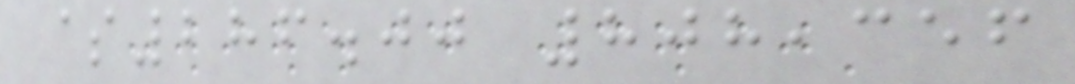$286.00 808,356
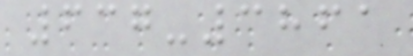637-3861
